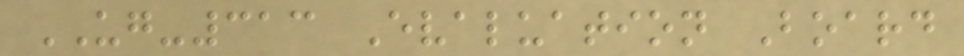UG-313 Evaluation Board
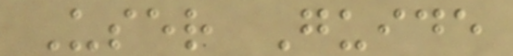User Guide
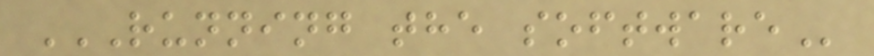RUNNING THE SOFTWARE
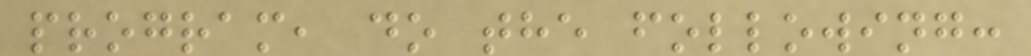program, do the following:
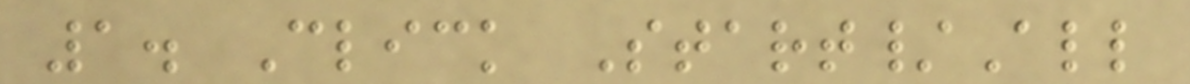1. Click Start/All
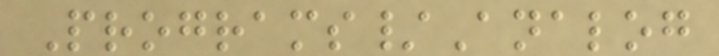Programs/Analog
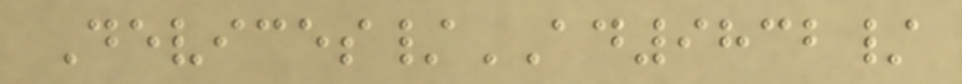Devices/AD9832/
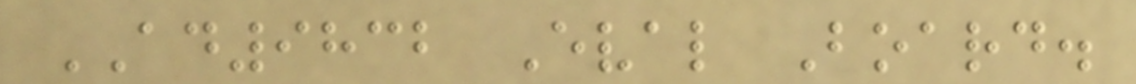AD9832 Eval Board.
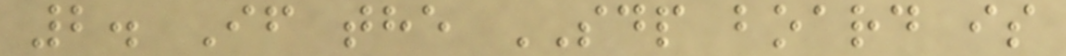2. If the SDP board is
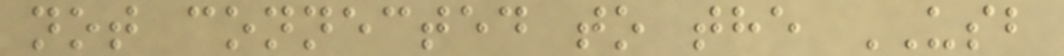not connected to the USB
